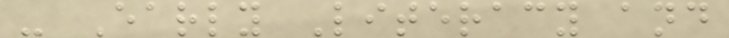- Early Literacy and
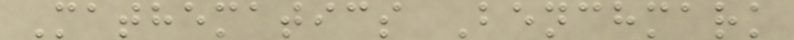Mathematics Benchmark
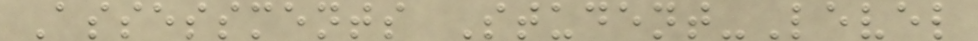Assessments Student-Level
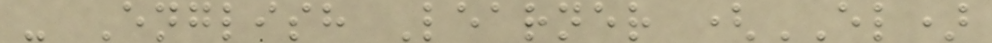- English Learner (EL)
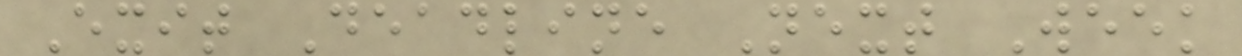Exit Deadline Next Week
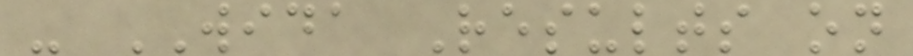- WIDA Results on
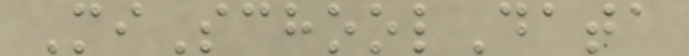MiSchoolData
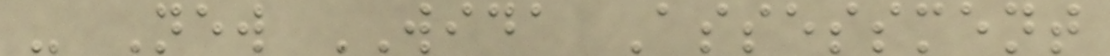- New WIDA Assessment
